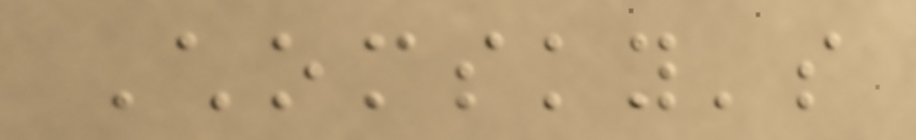Chomsky's
